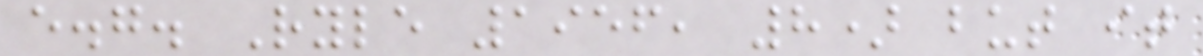e.g. Ryle 1956, 8) but it
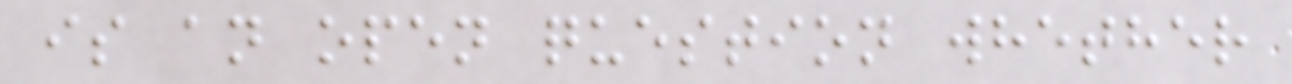is an open question whether
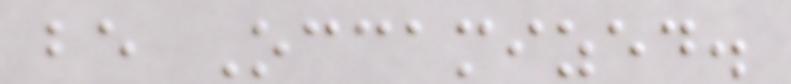be Occamized.
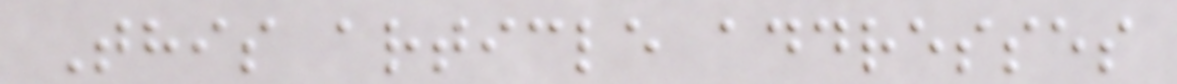This article addresses
